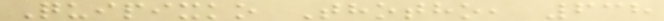Quipixko Thotho, 638
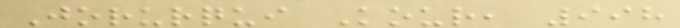Jorurqui Kour, 998
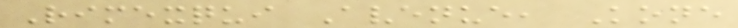Rimexqui Avenue, Kone
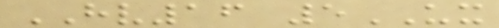HV16 5UX
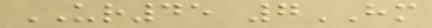UR45 7HM
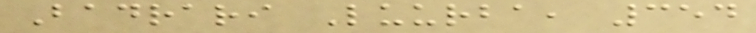Badrari Luurba, 354
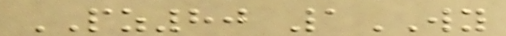PZ80 1WY
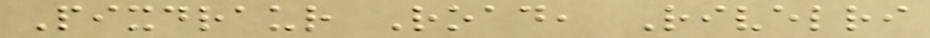Pixdraur Road, Rivelri
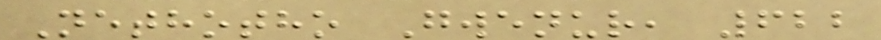Nethotho Gwenur, 622
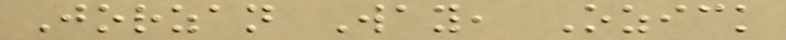Jorzan Way, Ozick
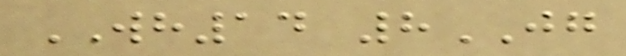WH14 8JG
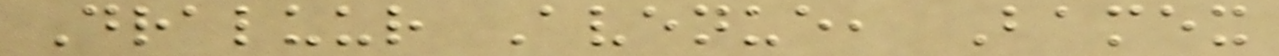Draluur Avenue, Bamex
